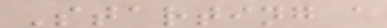Starting a
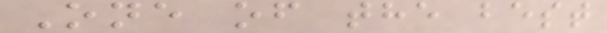One of the best
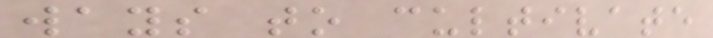ways to cultivate
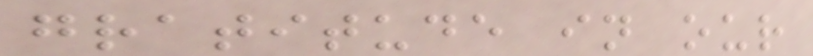gratitude in our
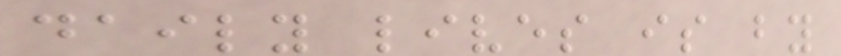daily lives is by
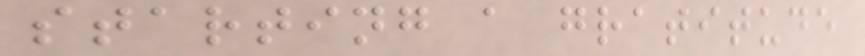starting a gratitude
